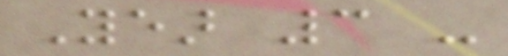Year 3 -
